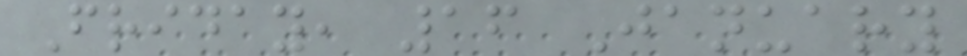Friday, 16 January
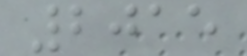2015
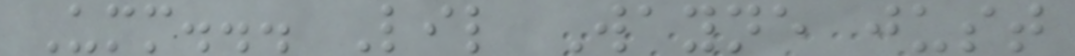Umm... Lil Wayne just
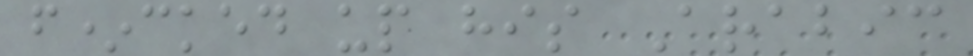f*cked up his Arabic
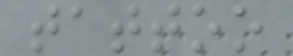tattoo
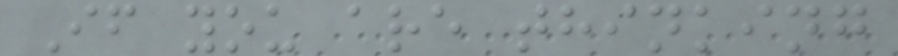If you are thinking
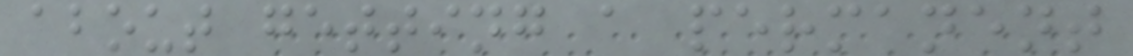about getting a permanent
